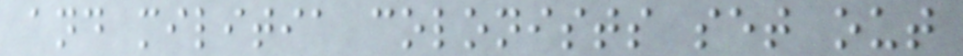and militia colonists set out
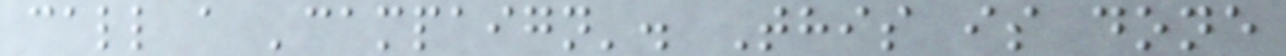call a 'campaign'. This is done
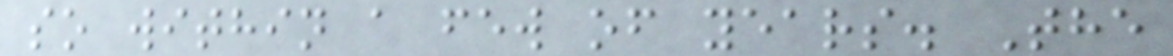so within a few of years. The
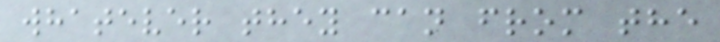whatever they can from the
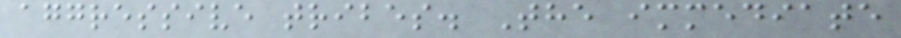aggressive tribes. The immediate
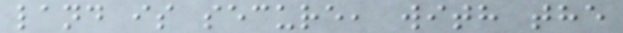land is secure, with the
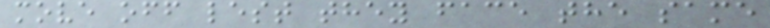move off lest they face the same
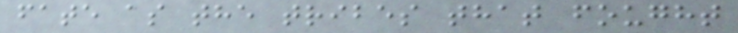fate as the tribes that fought
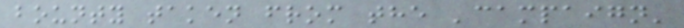bounty taken from the 'campaign'
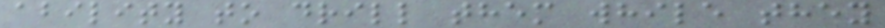ability to drill them while they
